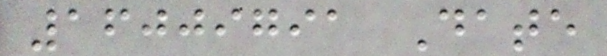16009791 Date
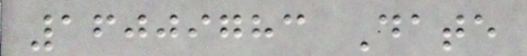16009783 Date
